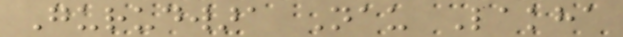Gurudwara Nau Lakha
